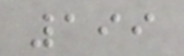199
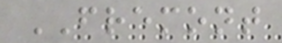FREMONT
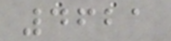4621
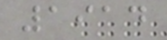1914
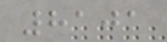8101
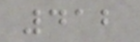412
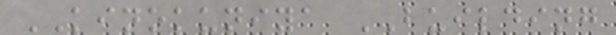KINOKUNIYA BUILDING
